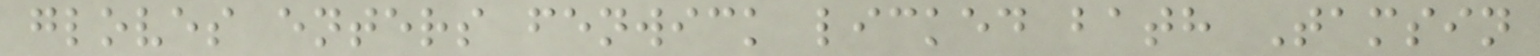gloves enters fenwick licked bath Tamsin
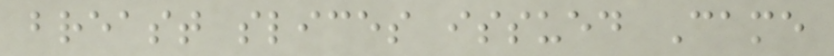breast slices issued Came
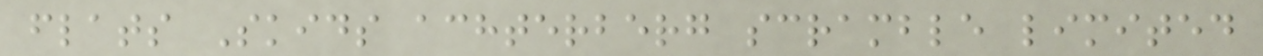flats Skids achterberg scramble limited
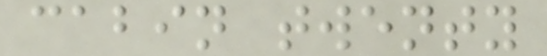cabin twenty
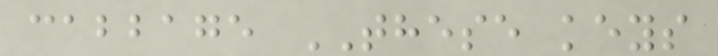cabbage THESE keys
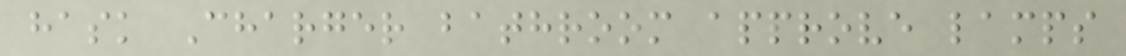hask Charger bathroom approve lamps
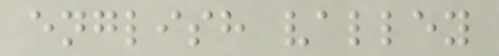english valley
